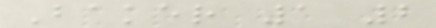Baker 1 2
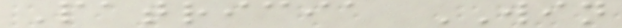Patricia WIN
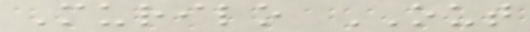Murilo OUT
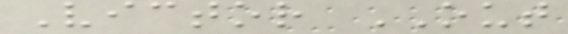Victor OUT
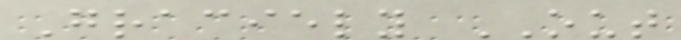Graciely OUT
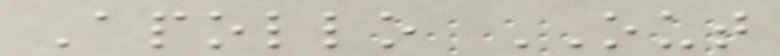Apollo OUT
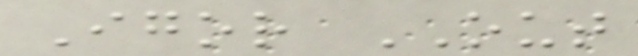Igor OUT
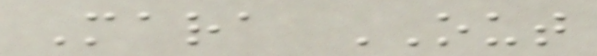Mara OUT
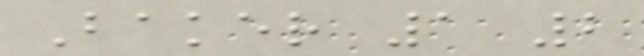Baker 1 2
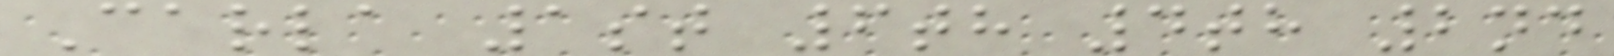Carla 1st 6th 4th 2nd
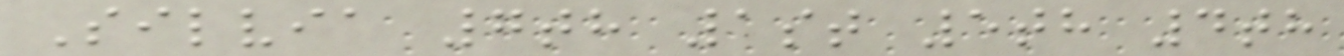Silvia 7th 1st 5th 4th
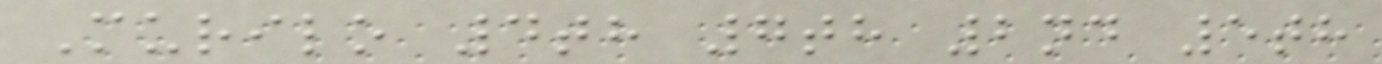Murilo 4th 7th 2nd 5th
